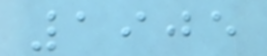1905
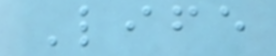Life
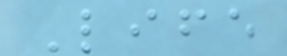Life
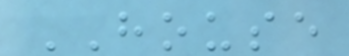HOUSE
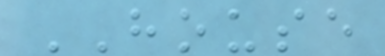HOUSE
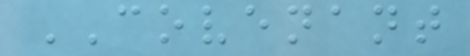COVENANT
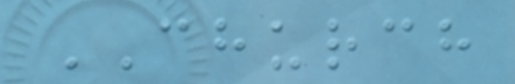CHURCH
